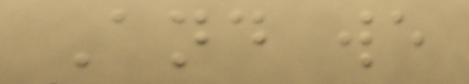And we
